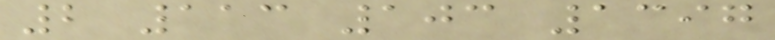2 113 103 1397
